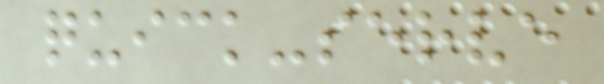quick-serve
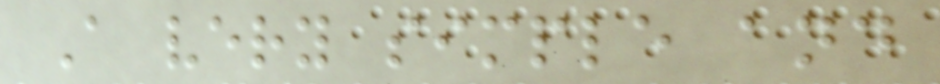A very simple and
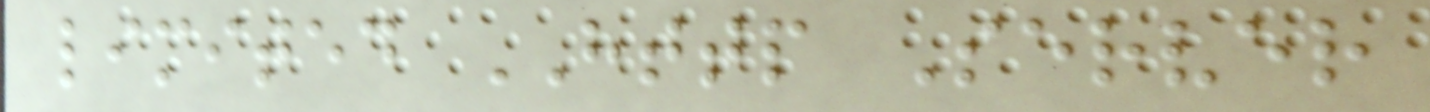limited HTTP Server
